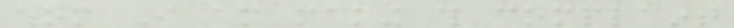whom I am making this complaint
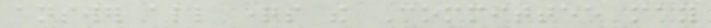answer all questions the Committee may
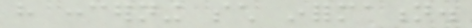have concerning such information.
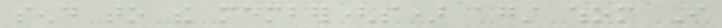send to the member(s) against whom I
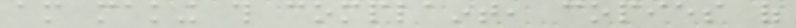am making this complaint, copies of
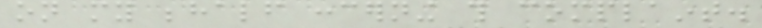on my behalf concerning this complaint.
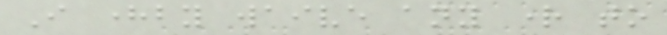I hereby waive any right to
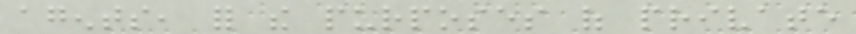agents, for the purposes of private
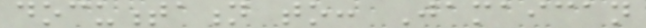documentation to: Jamaican
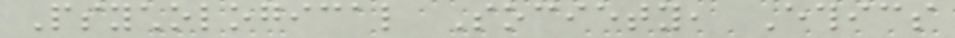Psychological Society, Ethics
